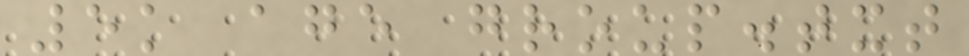5k age group.txt
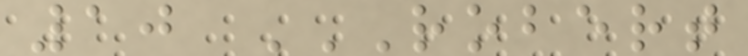10 ROBERT
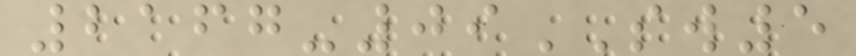2167-09SW5
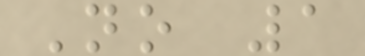No 1
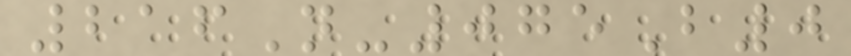216N-075B0
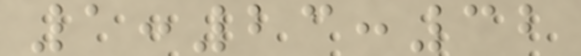1:23:32
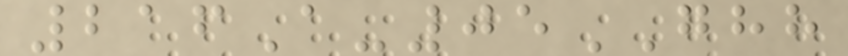216A-05GHH
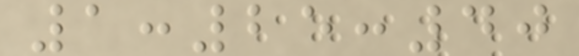1:25:40
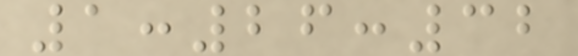1:26:32
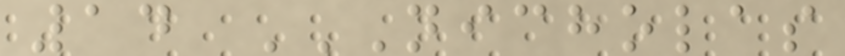14 NICHOLAS
